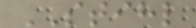STIHL
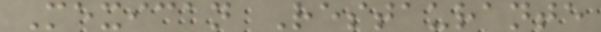Mexican Restaurante
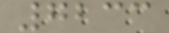7233
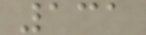131
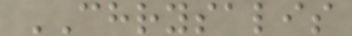CHRYSALIS
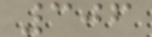306
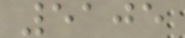5105
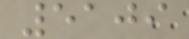5109
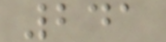241
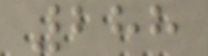288
